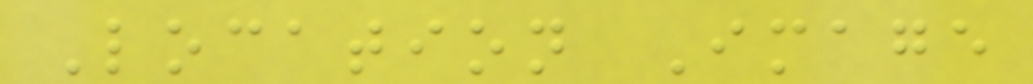Location Image
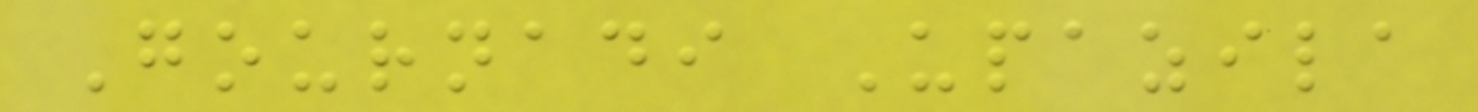Gournadi Upazila
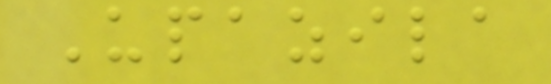Upazila
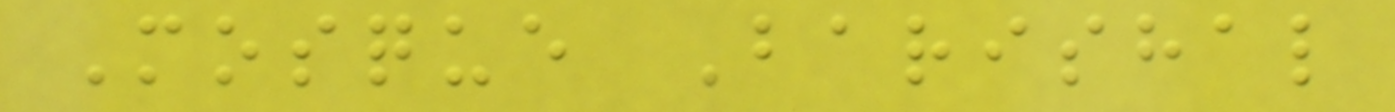Mosque Barishal
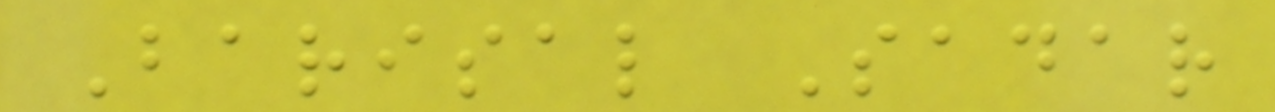Barisal Sadar
